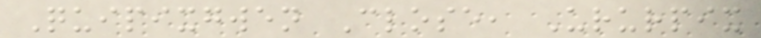Quipixgwen Close, Ururpix
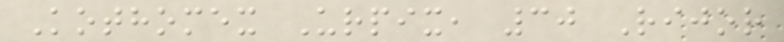Kothomex Urpix, 30 Rijor
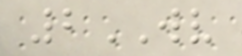2WV
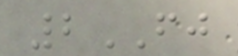2FJ
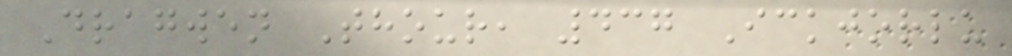Dragwen Thour, 437 Ickjorlu
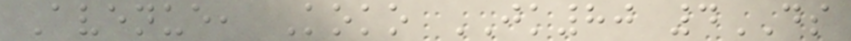Avenue, Koko JK80 4DS
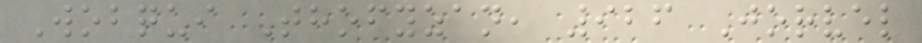Wobqui Thofyzan, 926 Jorvel
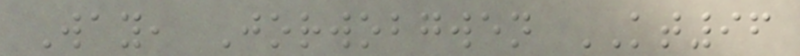Way, Jorwobgwen KT96
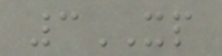3XP
